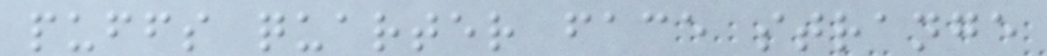puffs quarter face strange
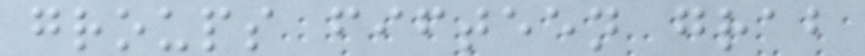groups fifteen grab
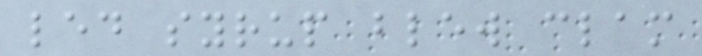led syrup blew clam
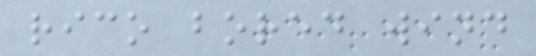rico bored wind
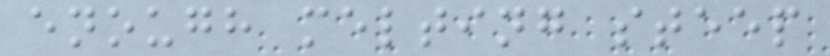enough melting steep
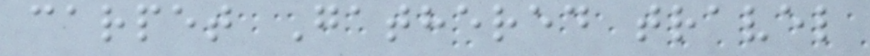carpet Gathered travel
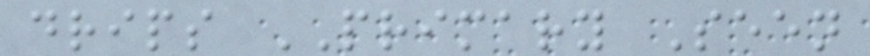drips PRIMARY Seen
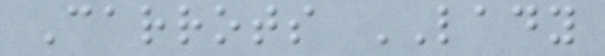Carrots LADY
